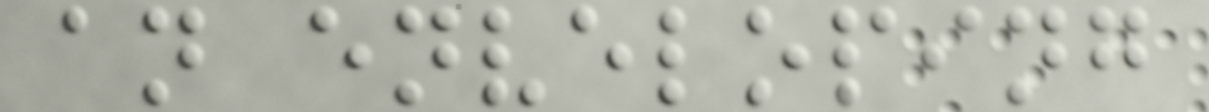an enveloping
